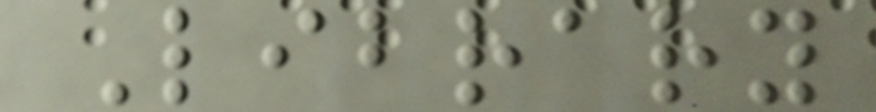Library
